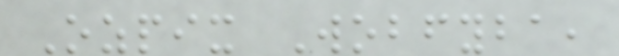Ozpix Wobfyba,
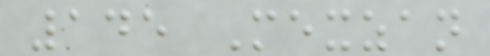145 Mexzan
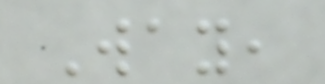Way,
